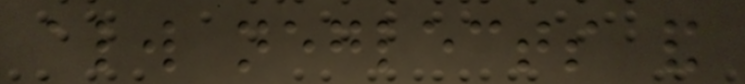always neglects and
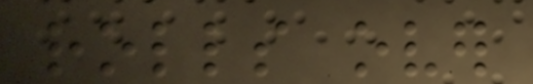rolls over
